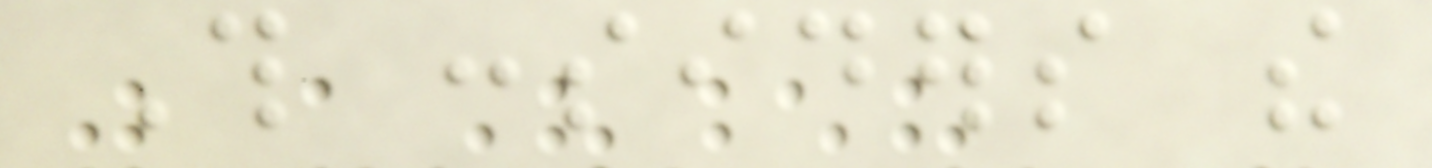This considers the
